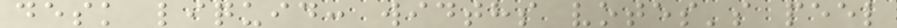desk liquid: widths votes's peel
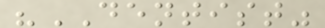"DENTIST"
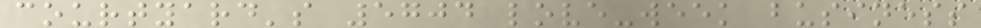courtyard's 5704 love-week business
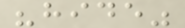"hide"
